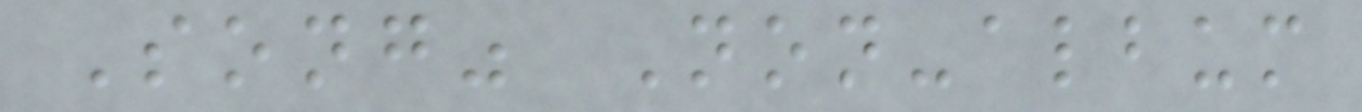Song" Non-album
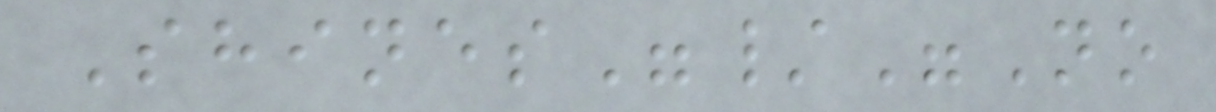Shines"/"No
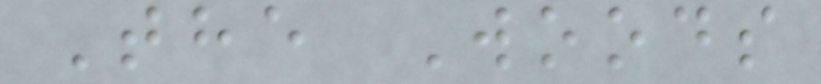The Woods
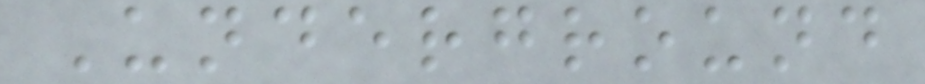Underground
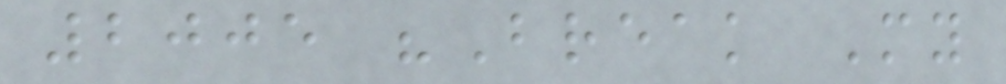2005 "Break My
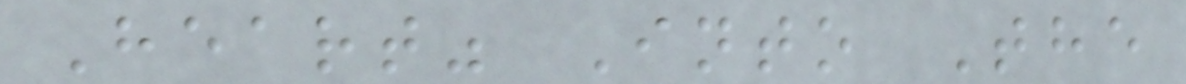Heart" Into The
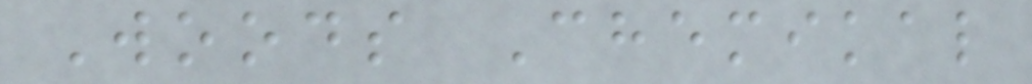Woods Chemikal
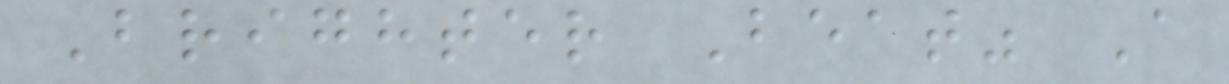Brighter Beat" A
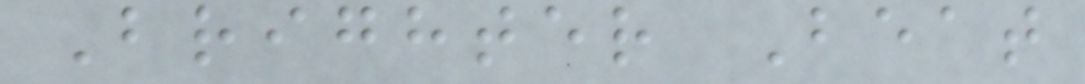Brighter Beat
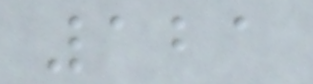121
